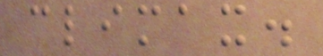climax.
